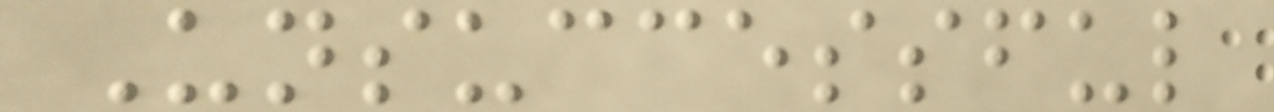Unsuccessful
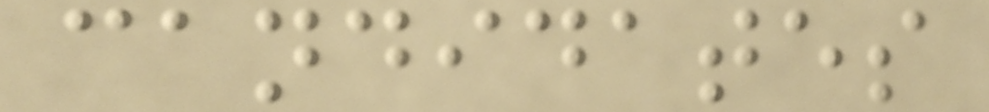candidates
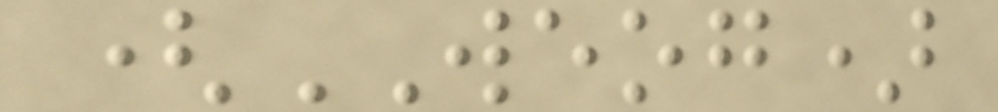(WEOG)
